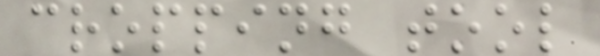cropping tool
